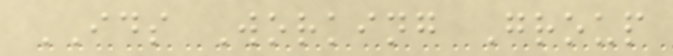IDS Working Group
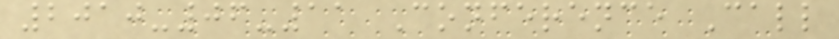2010-06-11 Conference Call
